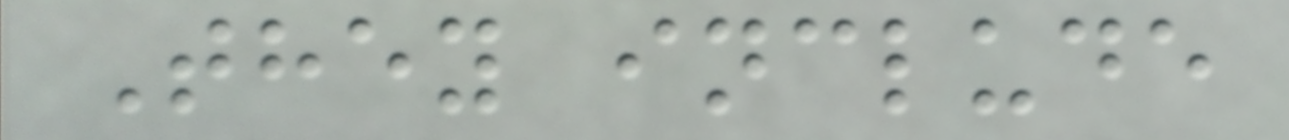They include
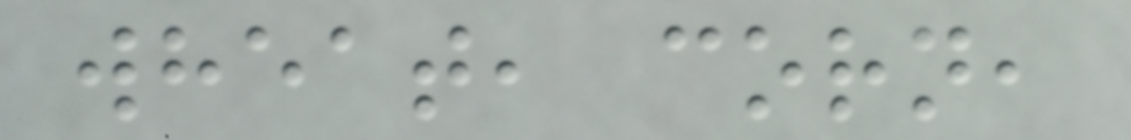wheat, corn,
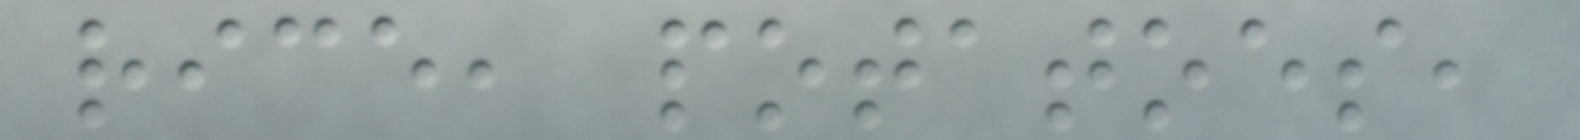rice, potatoes,
